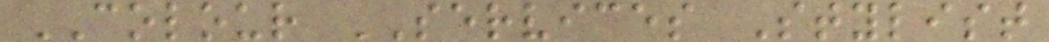COLOUR SERVICES Stylist
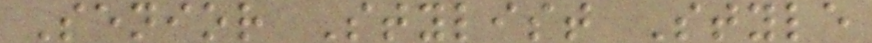Senior Stylist Style
